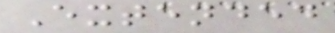Extended
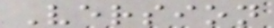Version
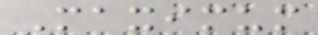Maximum
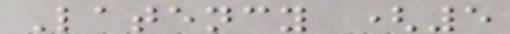Latency (5
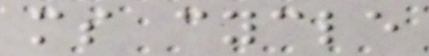ms cycle
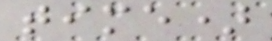time)
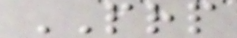PRP
